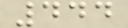444
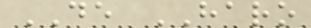DE HARO
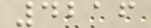4216
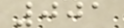001
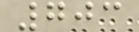703
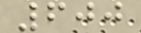600
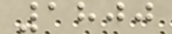1800
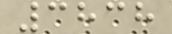3838
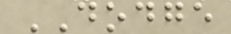DODGE
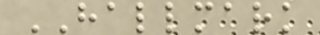HALLMARK
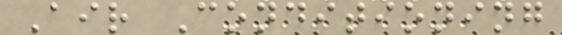Air Conditioning
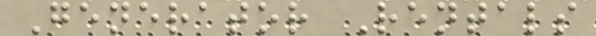Generator Rentals
